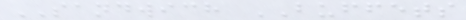SANDWICH BUFFETS
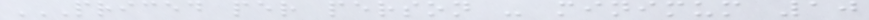PRICED PER PERSON - MINIMUM 10
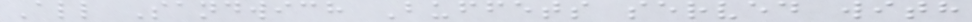All Sandwich Buffets served with
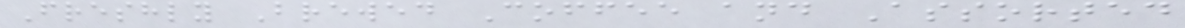Freshly Brewed Coffee and Assorted
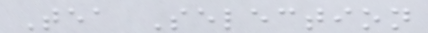Tea Selection
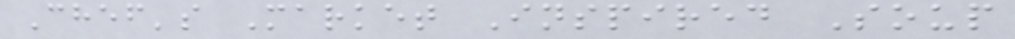Chef's Market Inspired Soup
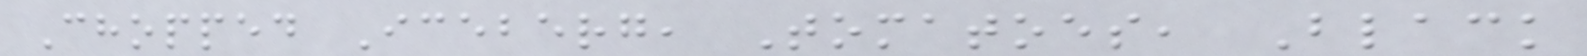Chopped Iceberg, Tomatoes, Black
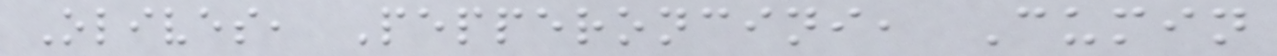Olives, Pepperoncini, Cumin
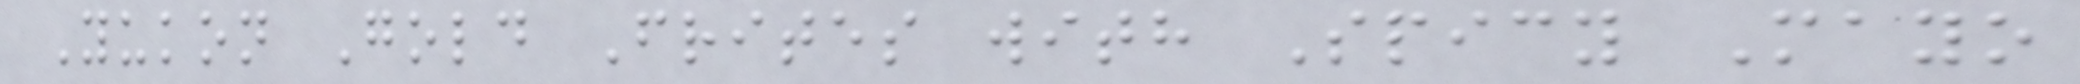Yukon Gold Frites with Spicy Mayo
